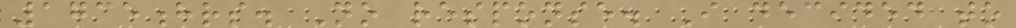1735hrs. No response. I decided to
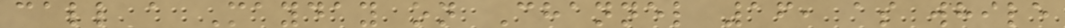call a Mayday on Channel 16, as while
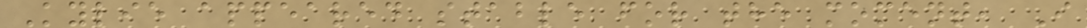Kylie appeared stable for the moment, I
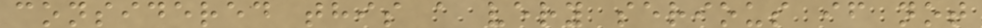considered this a very serious if not
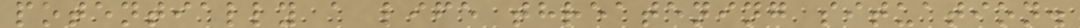potentially a life threatening situation.
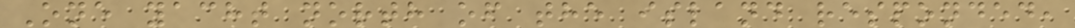One yacht north of the island responded,
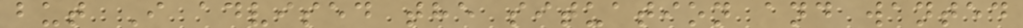but I advised the situation and wanted
